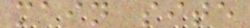main site
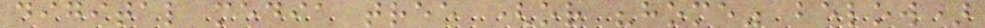digital media tree (or "home" below)
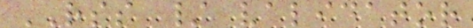RSS / validator
